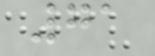71
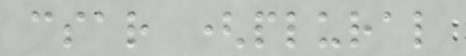csar (plural
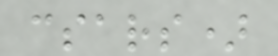csars)
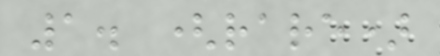1. (rare)
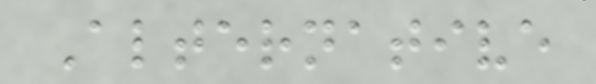Alternative
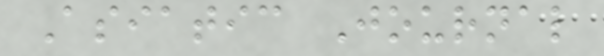Asiatic Journal
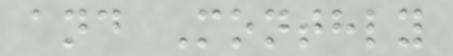and Monthly
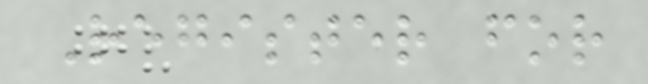Register for
